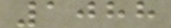1088
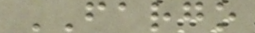FARGO
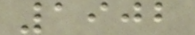1902
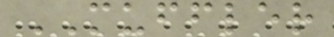MUFFLER
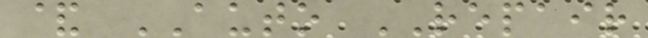& AUTO REPAIR
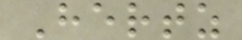Hertz
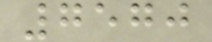7570
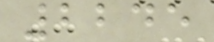2245
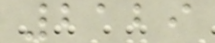2129
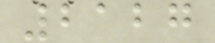2127
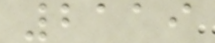2119
